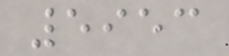5953
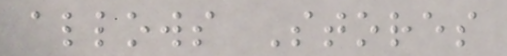allows Stores
